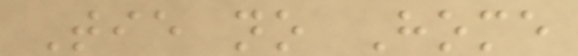Tie no Home
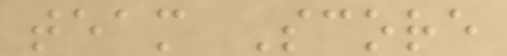team Score
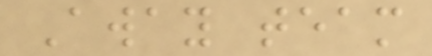Away team
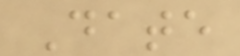Date
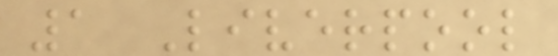1 Liverpool
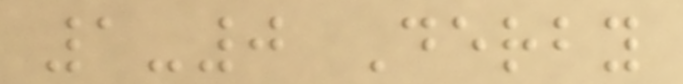1-0 Derby
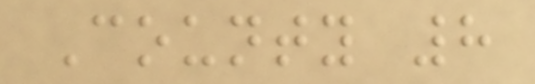County 8
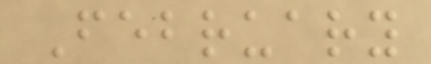February
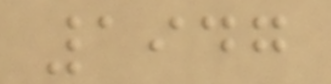1947
